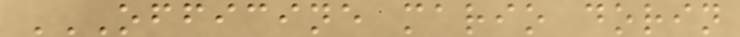OFFICINE MARIO DORIN
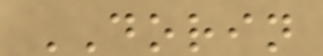DORIN
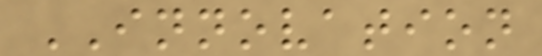INNOVATION
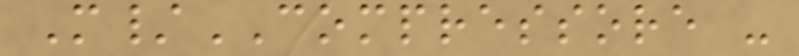M/COMPRESSORE -
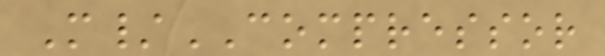M/COMPRESSOR
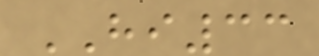HI33
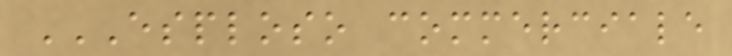ESPLOSO COMMERCIALE
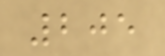205
